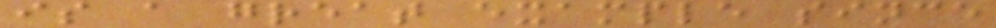is a great example since
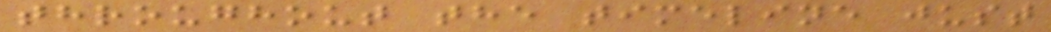throughout the timeline just
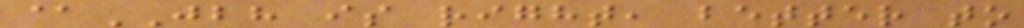@JBH is right, better to
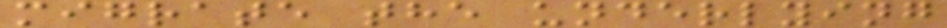migrate the underlying
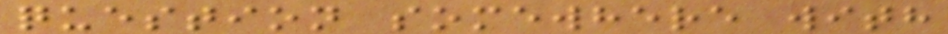question somewhere with
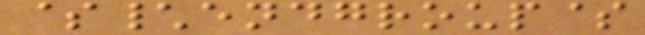$\endgroup$
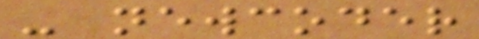- newcoder
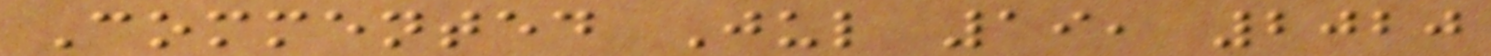Commented Jul 19, 2020
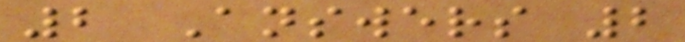2 Answers 2
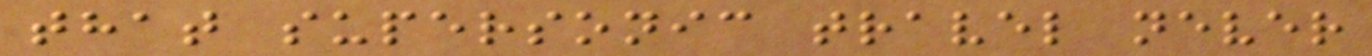that supersonic travel never
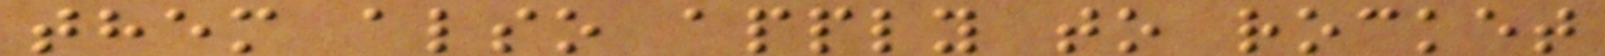them also apply to rocket
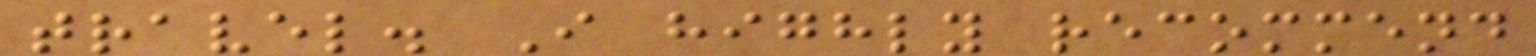travel. I highly recommend
